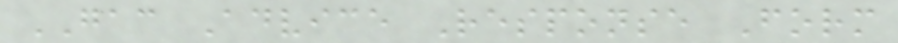GAC Advice Response Form
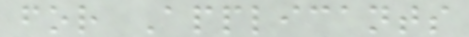for Applicants
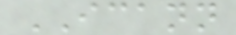ICANN
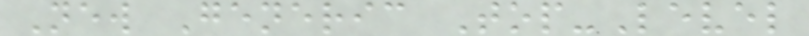New Generic Top-Level
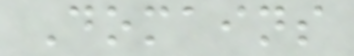Domains
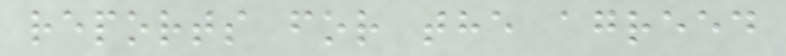reports for the agreed
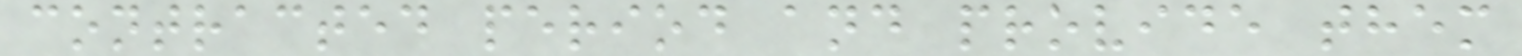contracted period and provide them
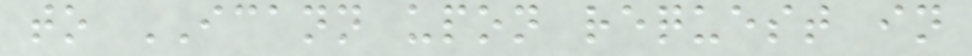to ICANN upon request in
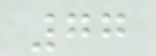77
